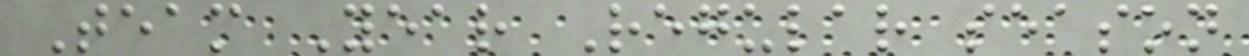Team Year Regular season
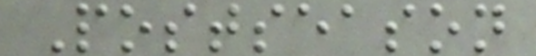Postseason
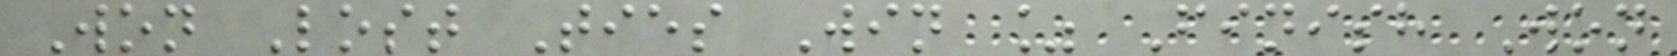Won Lost Ties Win % Finish Won
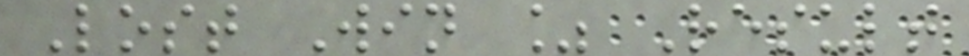Lost Win % Result
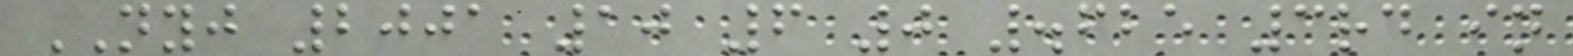NYJ 2001 10 6 0 .625 3rd in
